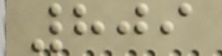809
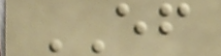EF
